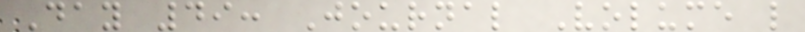Day 49: Journal Volume l
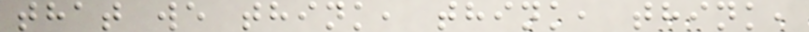that we think, think, think,
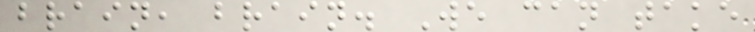brain, brain. We can take
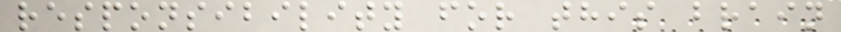responsibility for this brain
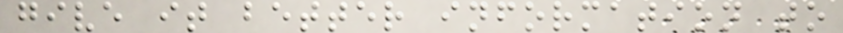give it better information to
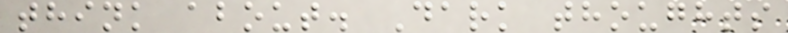think about. Dark thoughts
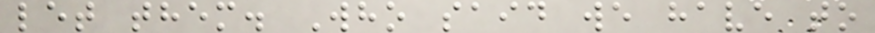let them. Who said we have to
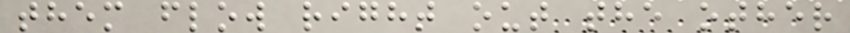them flow right out the other
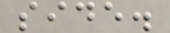side.
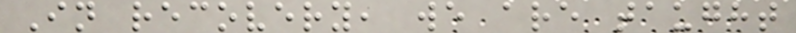In recovery, we are taught
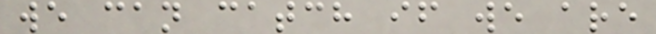we can catch if we are
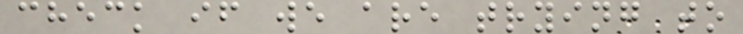check if we are trying to
